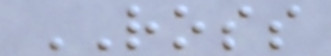ROSS
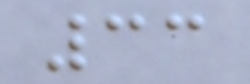33
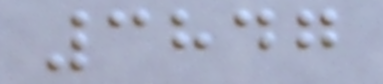3847
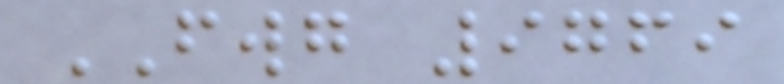FWG 9769
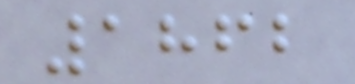1862
